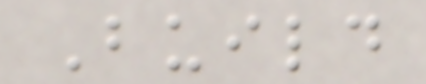Build
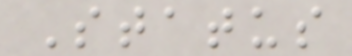Status
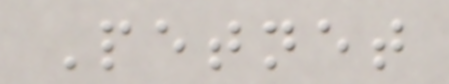Petnet
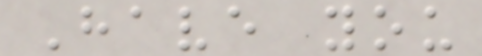Have you
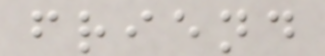friend
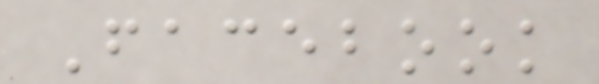Facebook
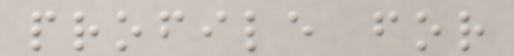profile for
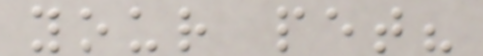your pet?
